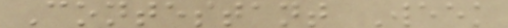Contestant Week
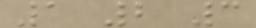1 2 3
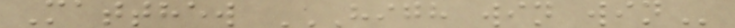Matthew HIGH WIN WIN
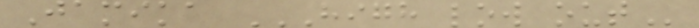Jamika HIGH LOW OUT
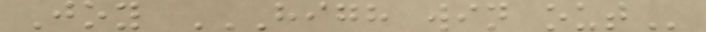Joy HIGH WIN OUT
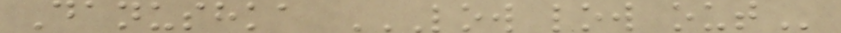Danushka LOW LOW OUT
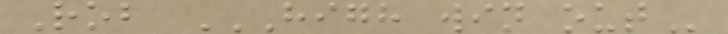Rob HIGH WIN OUT
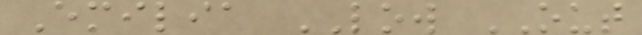Emilia LOW OUT
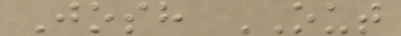Josh OUT
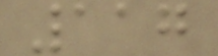117
